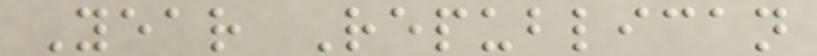Year Republican
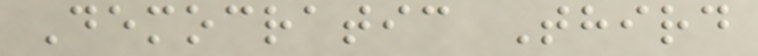Democratic Third
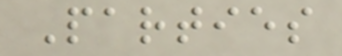Parties
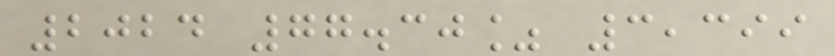2024 77.30% 3,399
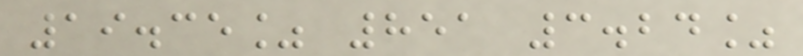19.35% 851 3.24%
